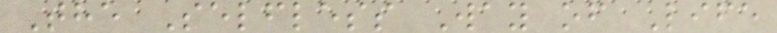The Selfless Way of Life
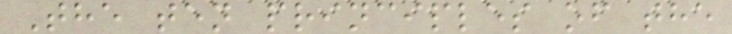The ten principles of the
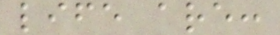life are:
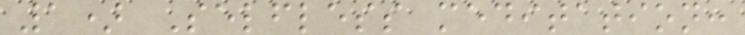1) Selfless meditation:
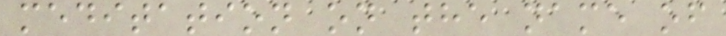meditation on the name of
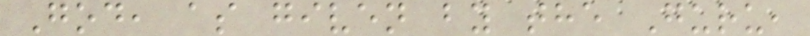God, as given by the Guru,
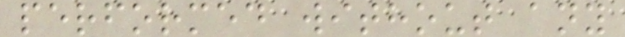performed without any
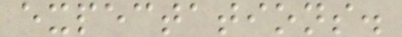expectations.
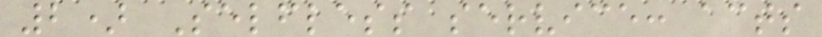2) Selfless service: acts
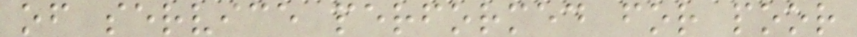of service performed for poor
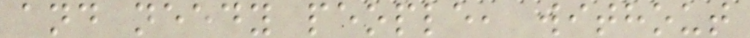and needy people, without
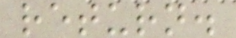return.
